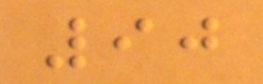90
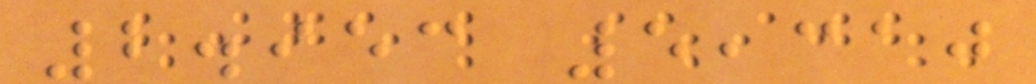2.953 5,310
